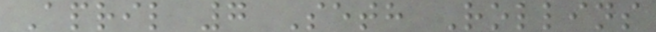April 7 Seth Rollins
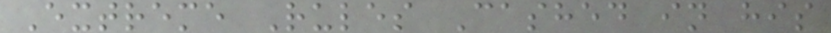Extreme Rules Cashed in his
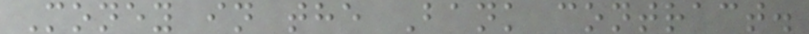Money in the Bank contract.
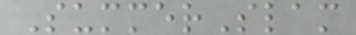SummerSlam
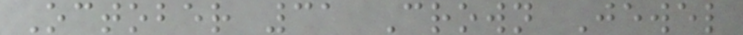October 31 Crown Jewel
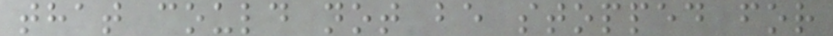that could not be stopped for
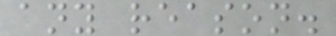any reason.
